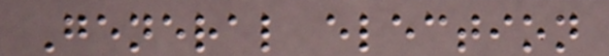General election
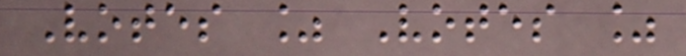Votes % Votes %
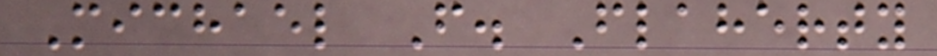Michael F. Flaherty
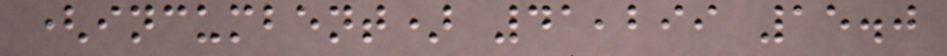(incumbent) 41,299 15.0
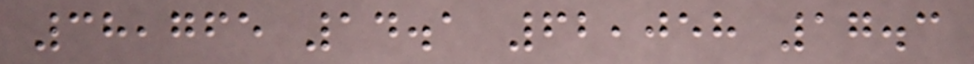38,765 14.1 62,058 17.3
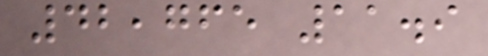42,765 11.9
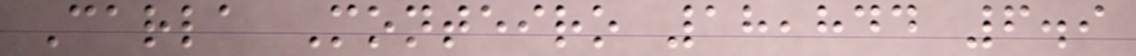Carla Monteiro 18,844 6.9
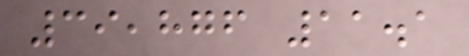39,876 11.1
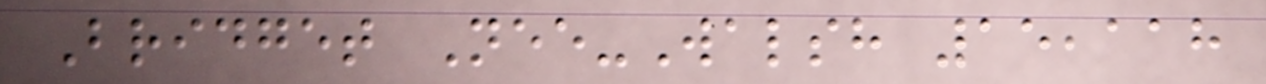Bridget Nee-Walsh 15,118
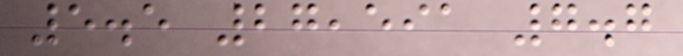5.5 27,591 7.7
